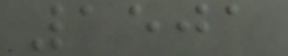1501
